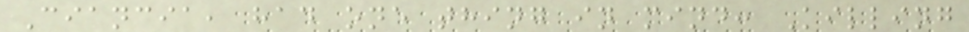Ciancia, had one thing in mind: Killing
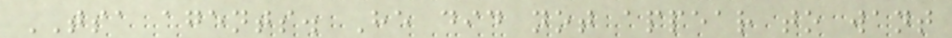TSA agents. He did not appear to want
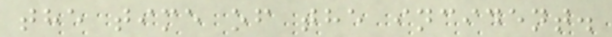the time of the incident.
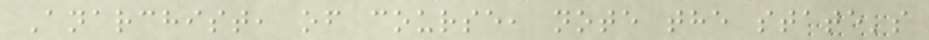Anarchist, of course, note the state's
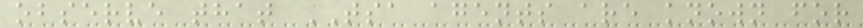observe that TSA agents are known for
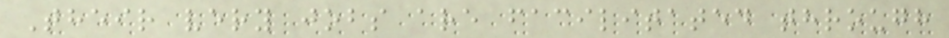Their very jobs are facilitated through
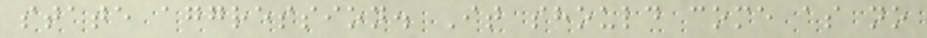state aggression. It should come as no
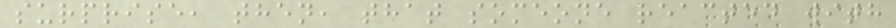surprise, then, that someone reacted with
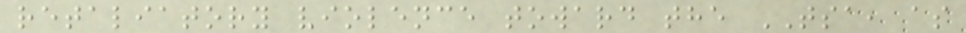retaliatory violence toward the TSA, as
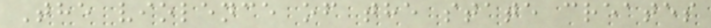The violence of the state creates
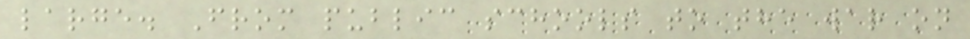large. From public schools to the war on
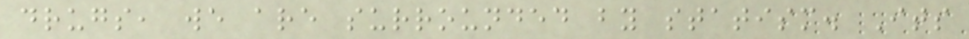drugs, we are surrounded by statism. Its
